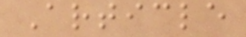Article
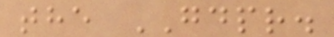the GDPR.
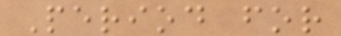Period for
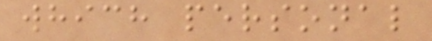which personal
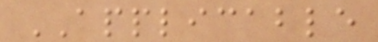APPLICABLE
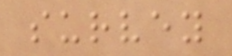survey
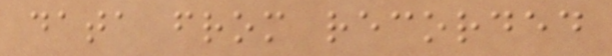data from recorded
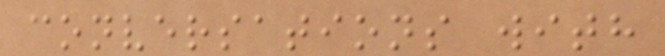conversations with
